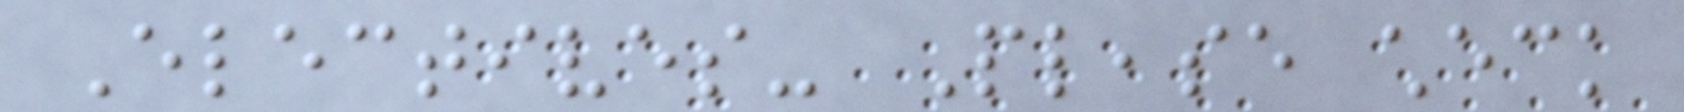Electives- Please check
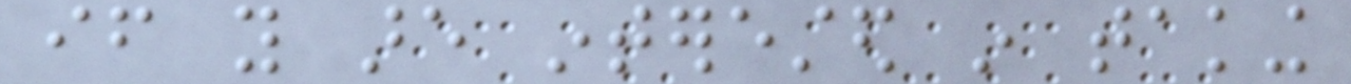if you are interested in taking
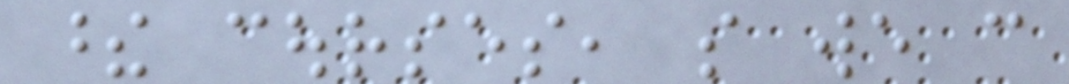these courses, so we can
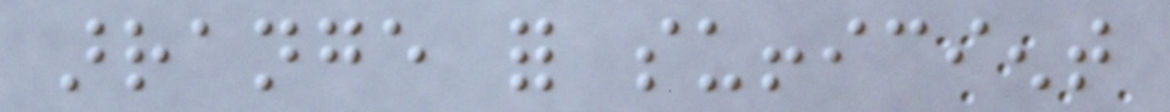arrange for sufficient
